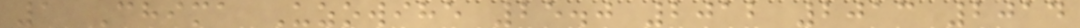1 Chima Uzowihe 25.0 2012 2013 2014
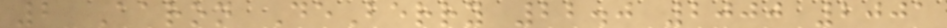2 Aaron DeBerry 22.0 2000 2001
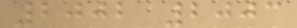2002 2003
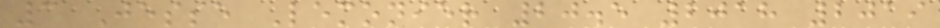3 Jesse Lemonier 20.5 2018 2019
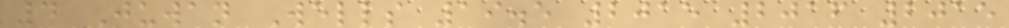4 Juwan Wells 19.5 2015 2016 2015
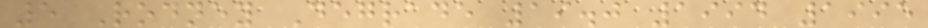5 Rodney Degrade 19.0 1994 1995
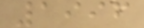1996
